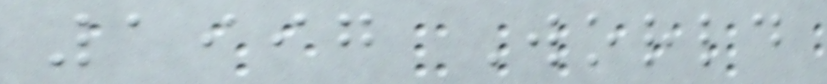1997 World
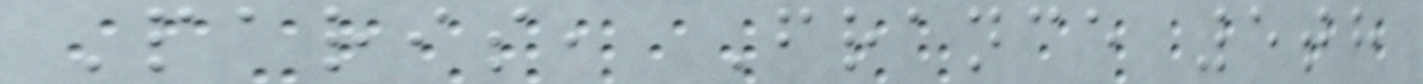Paris, France 5th
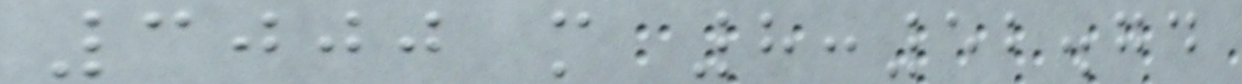3000 m 8:52.74
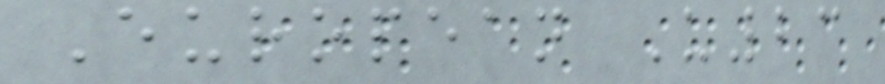European U23
